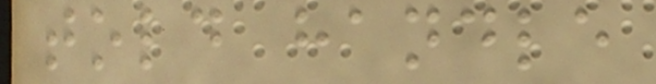told handle
